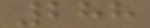288
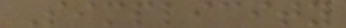Simplicity
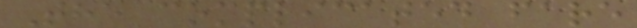The complicated fare
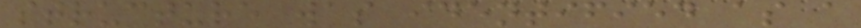structure was identified as a
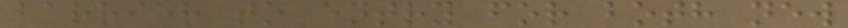barrier to entry for both new
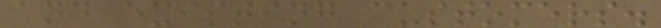and existing customers.
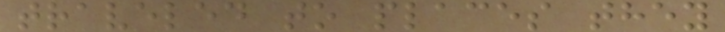traveled to places they
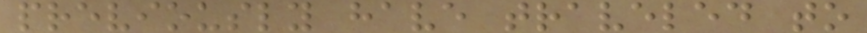previously have traveled to
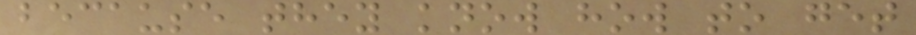because they know how to get
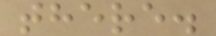there.
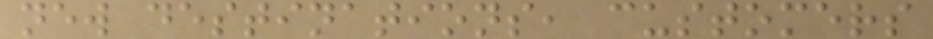new destinations, customers
